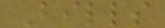Bills
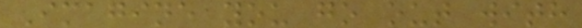Imagine you go out with
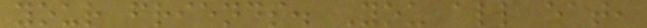your friends. You all eat,
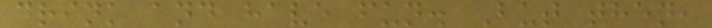drink and have fun. But then,
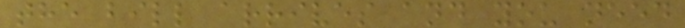the bill arrives and you need
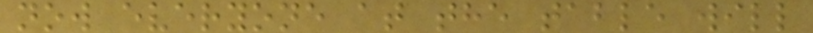now everyone at the table will
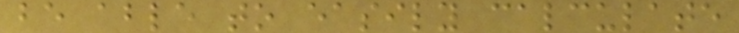be able to easily calculate
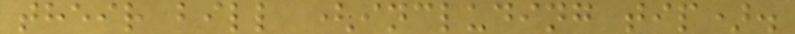their bill (including tip).
